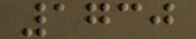1730
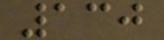130
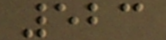523
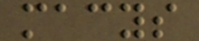macys
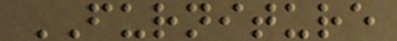FURNITURE
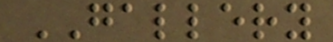GALLERY
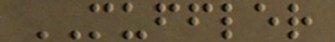MUFFLER
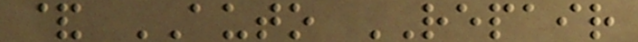& AUTO REPAIR
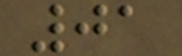01
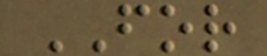FOR
